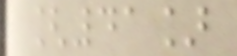[41]
